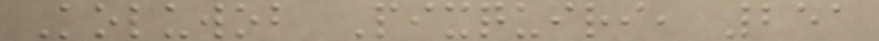Koluwob Pixquiri, 251
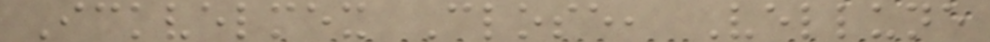Ickvelmex Close, Vellune
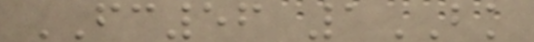FC56 1BK
